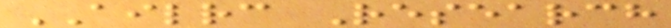AILRC Research
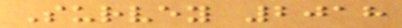Survey 2018
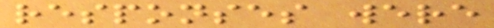responses were
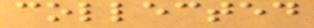collected
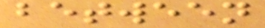between
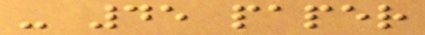- 45 paper
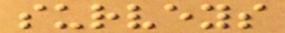surveys
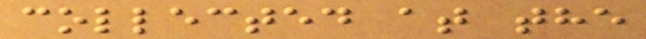collected at the
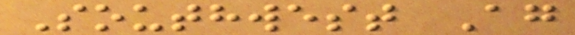Southwest Ag
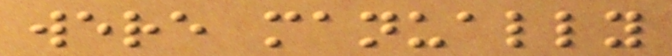were manually
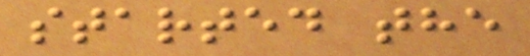started the
